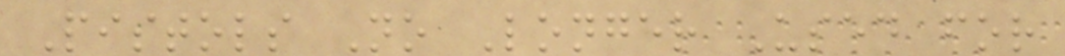Pistols No Longer Used for
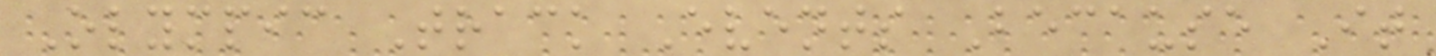Olympic Track Events Because It
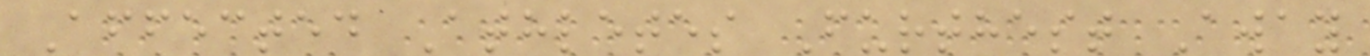Affected Athletes Furthest Away
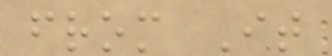from It
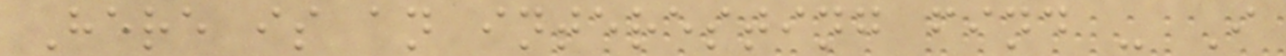Here is an interesting find - I
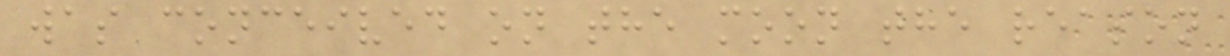was conceived on the moon the reason
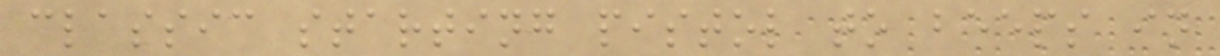classic starting pistol to beeps in
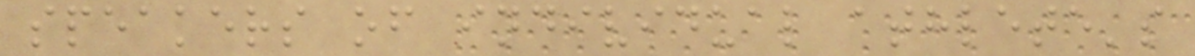speakers of individual athlete's
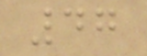47
